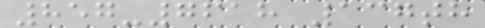857-7618 137th
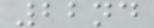22nd
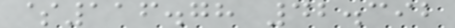$116.78 42.392
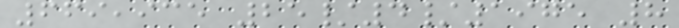669,935 25/4/1975 8
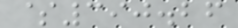$390.26
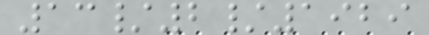13/2/1929
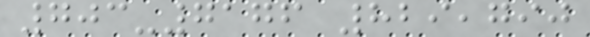703-7176 829,790
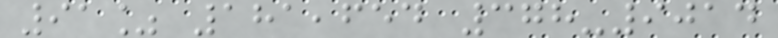91% 181,654 378-9014
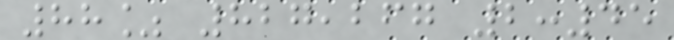88% 827,267 2:45
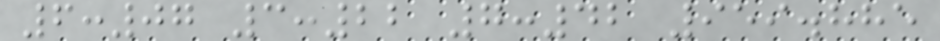6:07 3:22 7:42 959.885
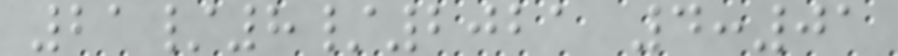21/8/2021 4:01
